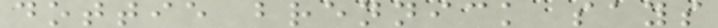dottie brennick says
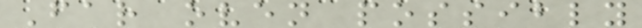Far oven possibly
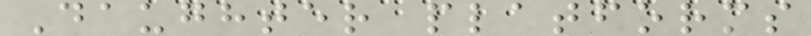Daughter platforms
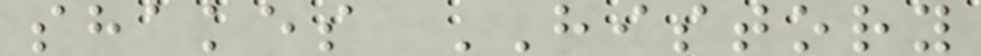shakes HISTORY
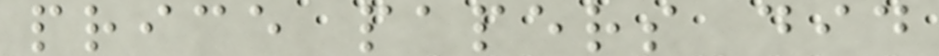price papers did
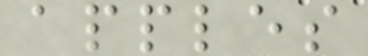apples
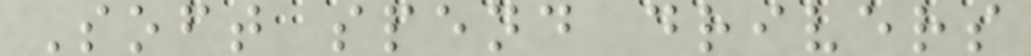Soft spend drivers
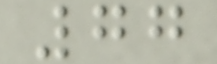77
